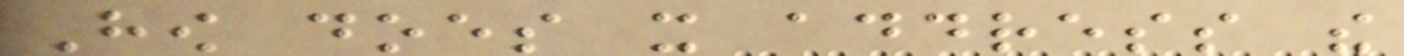How does it address the
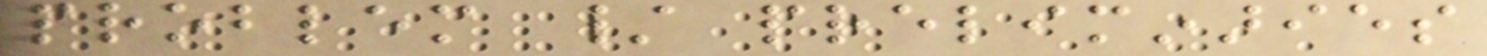problem / preliminaries
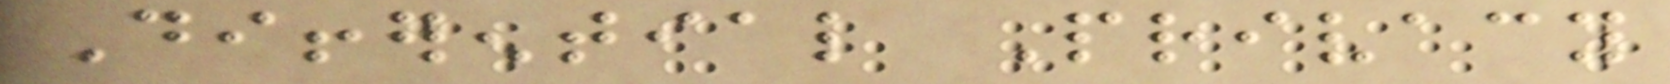Differential Privacy
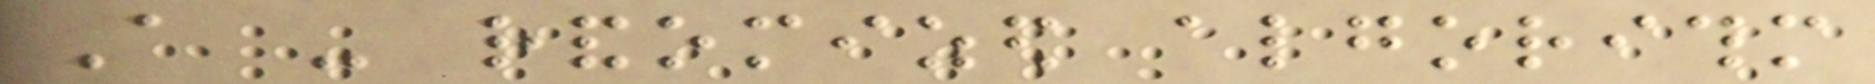A - randomized algorithm
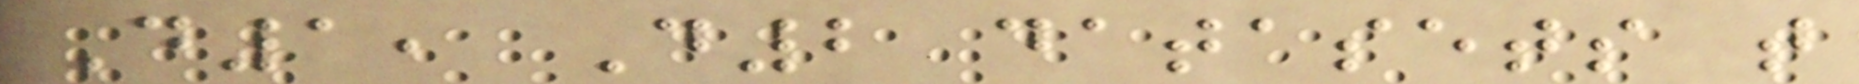D1, D2 datasets that
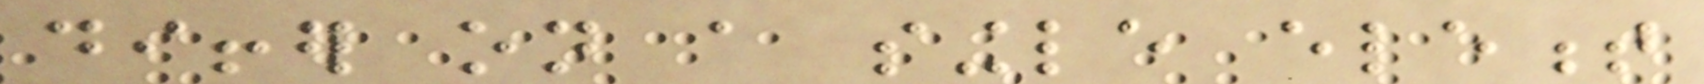differ on a single element
